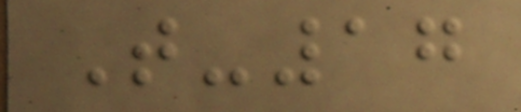T-17
